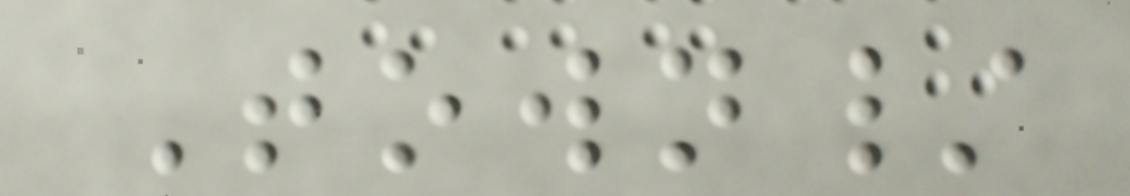Town/
